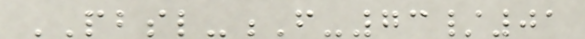PBSL-F-73/01
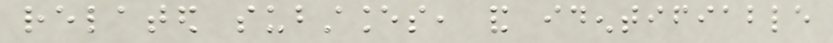related substances, and identifiable
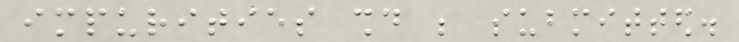impurities should be submitted.
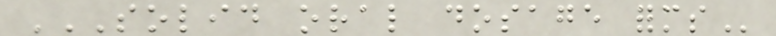SOLID ORAL DOSAGE FORMS
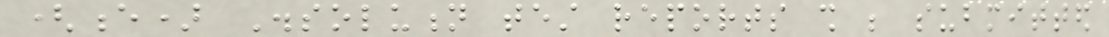(e) Dissolution test reports shall be submitted
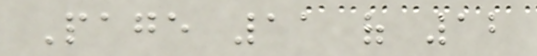Page 11 of 12
